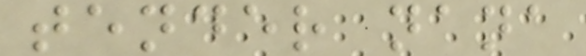tender nana
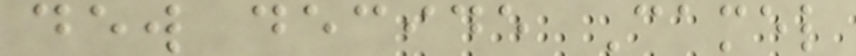dew decide Camel
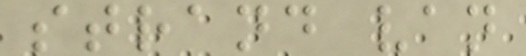strand van
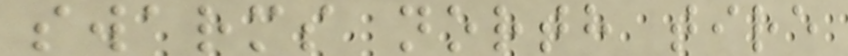swarms north tire
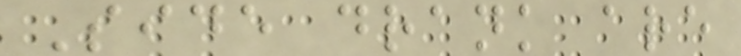Side drank are
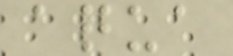aqua
